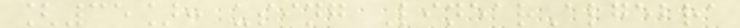[35]: using LinearAlgebra
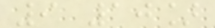9 10]
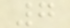7
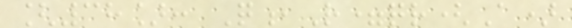[38]: Q,R=qr(A)
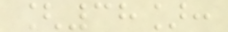[38]:
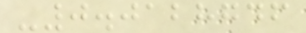-0.0128746
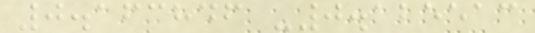0.163846 -0.125513
